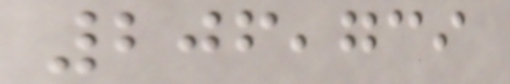206,739
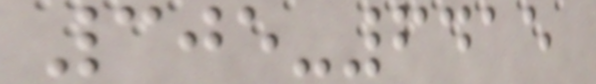305-6415
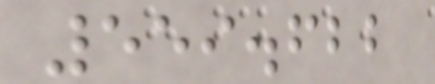559.622
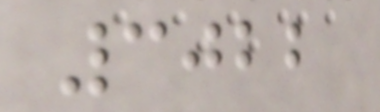3022
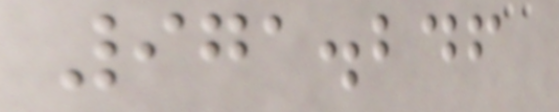971.246
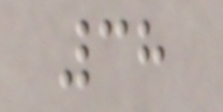38
